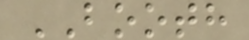BOOTH
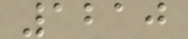1210
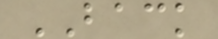BACK
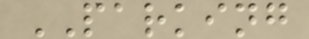PARKING
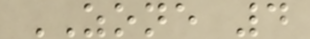ZONE 4
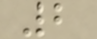2
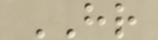HR
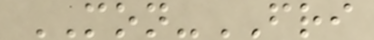MON-FRI
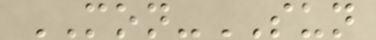MON-SUN
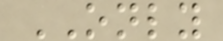ONLY
